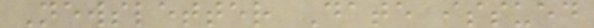Newsletter Date issued
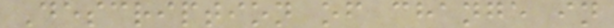Description of change in
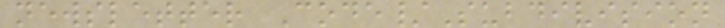newsletter Code/Subdivision
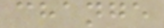change
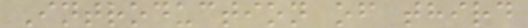Introduction of third
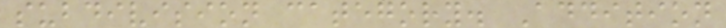subdivision category. Addition
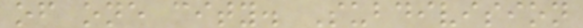of one city. Subdivision
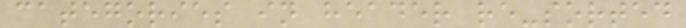categories in header re-sorted
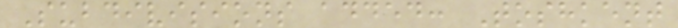Subdivisions added: Toshkent
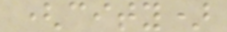(city)
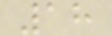18
